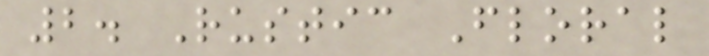2. Rustic Floral
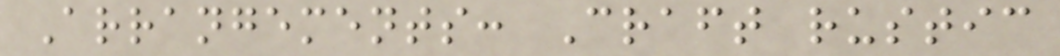Arrangements: Craft rustic
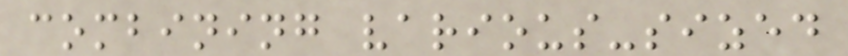combining various-sized
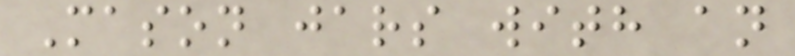Mason jars with an
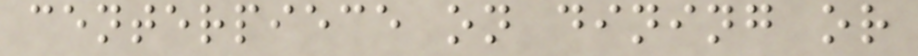centerpiece on dining or
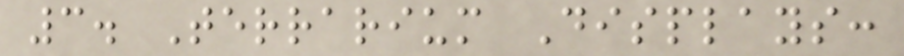3. Terrarium Displays:
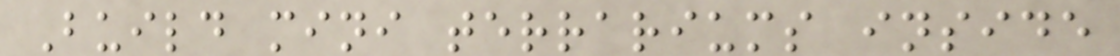Build mini terrariums inside
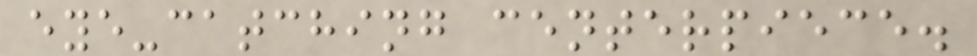eye-catching centerpiece.
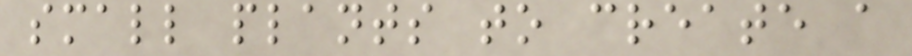small plants to create a
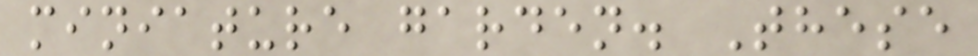miniature garden. These
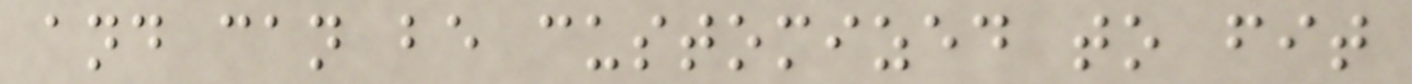and can be customized to fit
